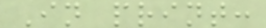In print:
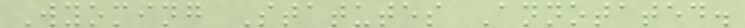Wyoming Statutes Annotated.
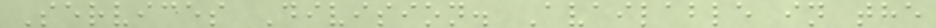Services Division. Available in the
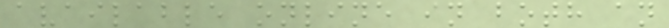available online in both an
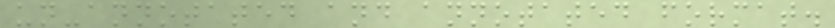un-annotated and annotated format.
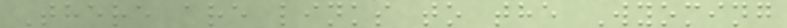There are links to the Wyoming
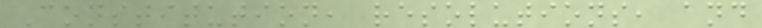Constitution, resolutions, and
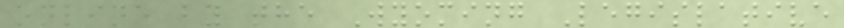online by the Wyoming Legislative
